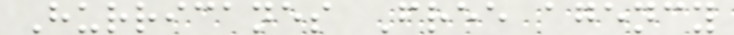Hurricanes Free agency
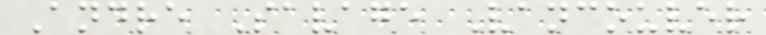Andre Savage Vancouver
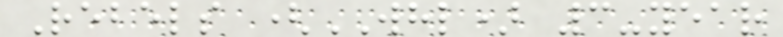Rebels (WHL) 3-year
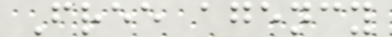Free agency
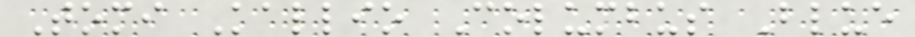Tomi Kallio Columbus Blue
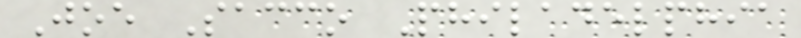Joe Sacco Philadelphia
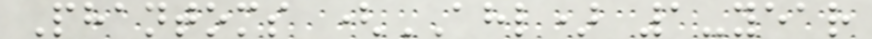Phantoms (AHL) 1-year
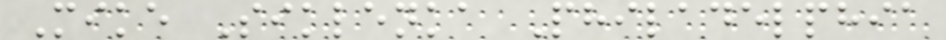Mike Siklenka Philadelphia
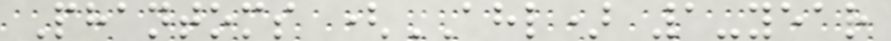Phantoms (AHL) 1-year
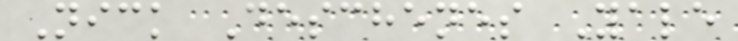Nick Deschenes Yale
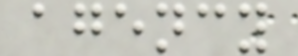agency
